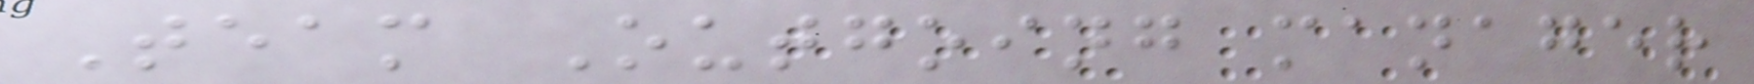Team Outgoing manager
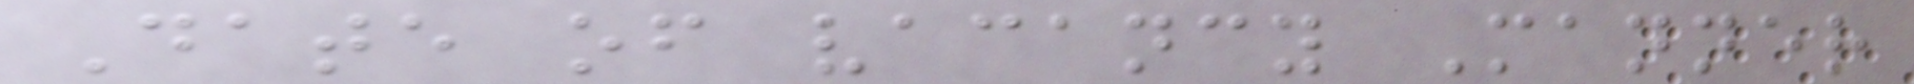Date of vacancy Manner
